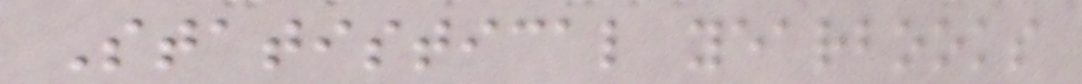Statistical yearbooks
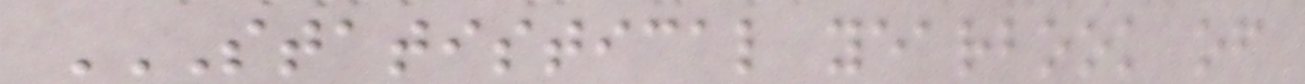STATISTICAL YEARBOOK OF
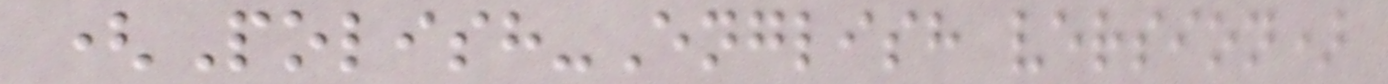(Polish-English version)
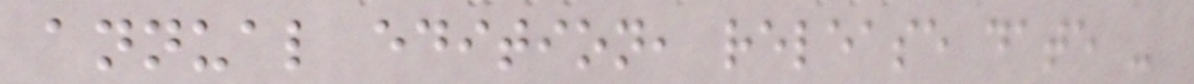annual edition, release date -
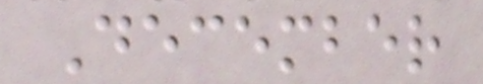December
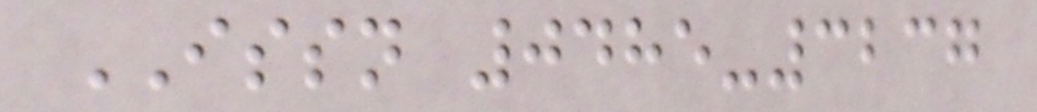ISSN 0485-3237
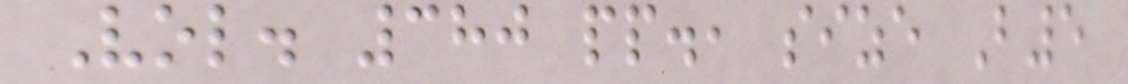Vol. 380 pp., size B5
